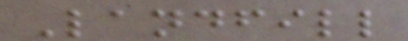Landfill
